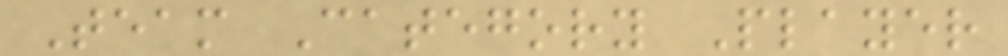Team Category Player
